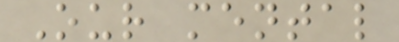Our mental
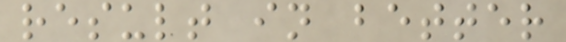result in better
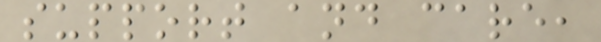support and care,
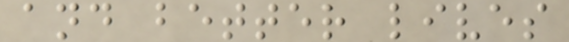and better lives
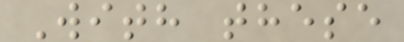With these
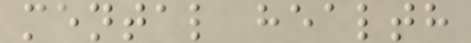mental health
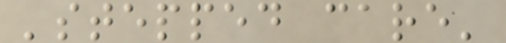'stepped care'
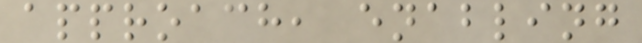approach, enabling
